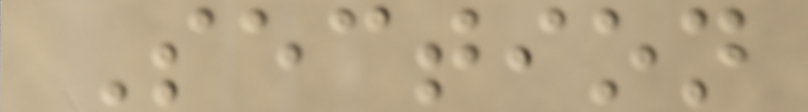Section
